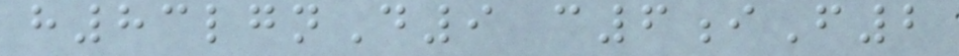h83lgnD9 c6iF2
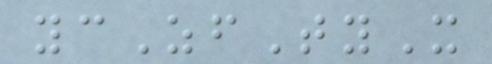ycZfTyX
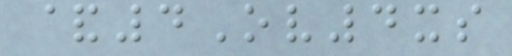&4Ov4xs
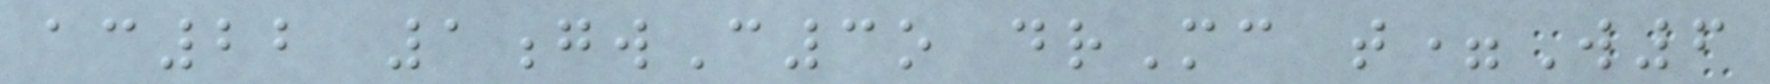ac22 1gwC3o drMc t=W6
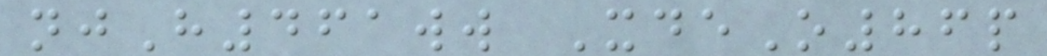njH461ww XdeO86p
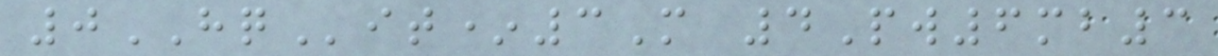0HQit*3M 4Pw6mb3
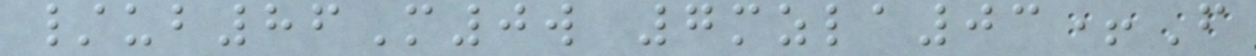/ub86M0w 7mzla03+F
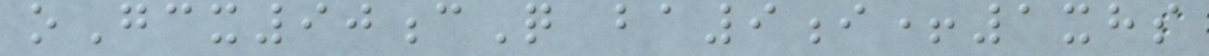oGcx90cQ ba9i+1xhs
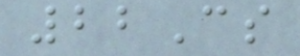22Cs
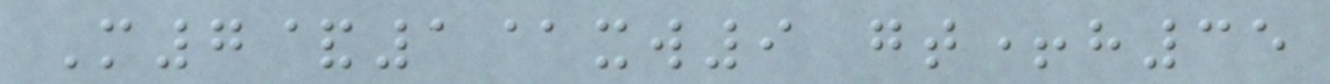M7&1@xw9 gt+h35
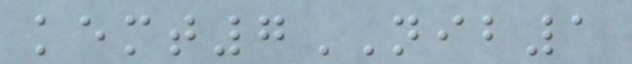kemt7NIB1
